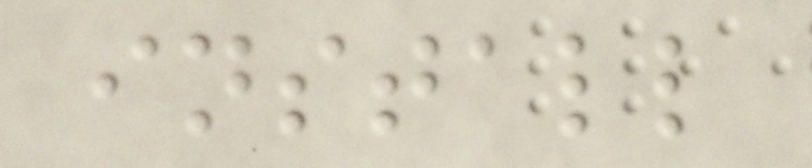install
